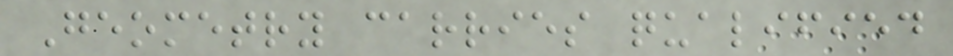Geometry carries qualified
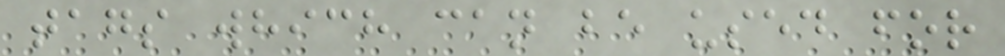tags which can be used for
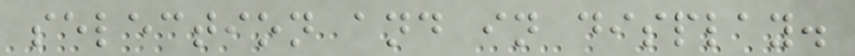selection and in display.
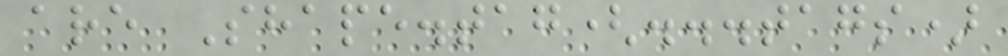are Shape.tag(...tags)
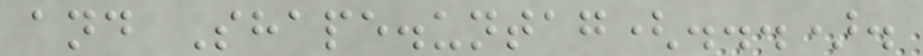and Shape.untag(...).
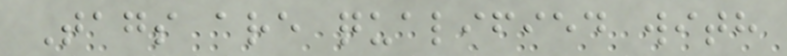Tags are qualified with
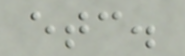etc.
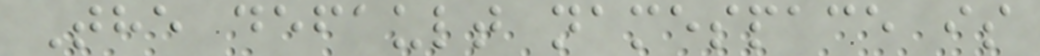The default namespace is
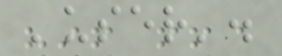'user'.
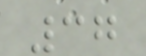37
